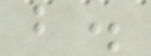b.
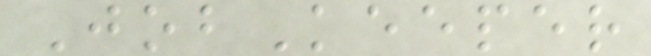JobKeeper
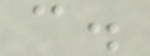c.
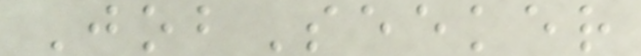JobSeeker
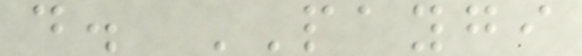d. PAYGI
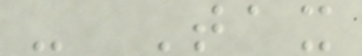- Tax
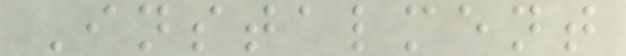Instalment
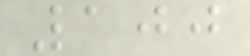100
